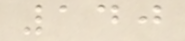140
